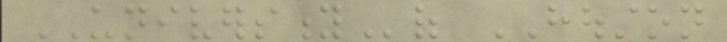UNIVERSITYof HOUSTON
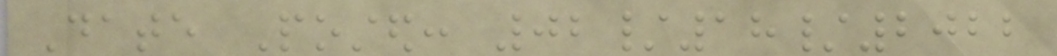Date Posted: 02/18/2022
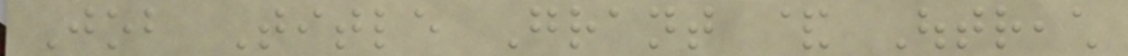Job Title Grant & Outreach
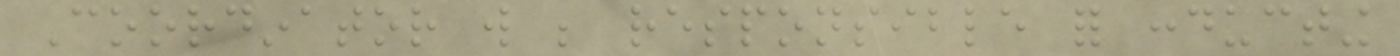Coordinator will be responsible for conducting
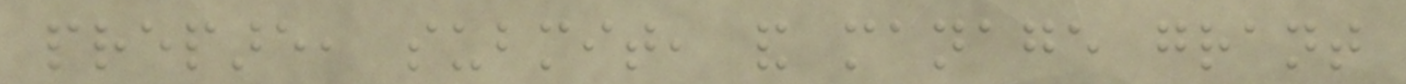prepare, submit, and manage grant
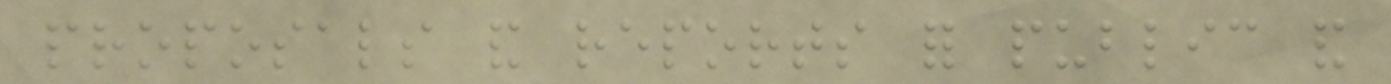proposals and reports for public and
